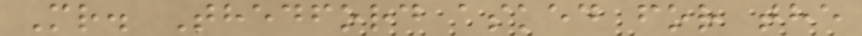Mr. Thedford asked for the
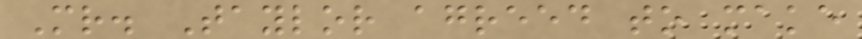Mr. Taylor agreed to make
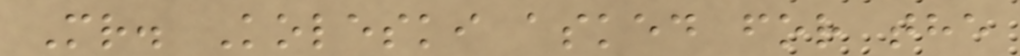Mr. Koleski asked for the
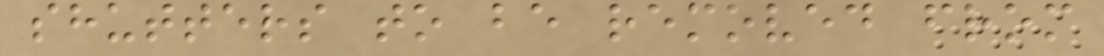shutters to be removed from
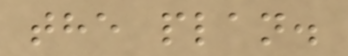the plan.
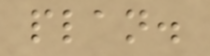plan.
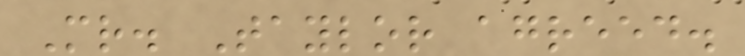Mr. Taylor agreed.
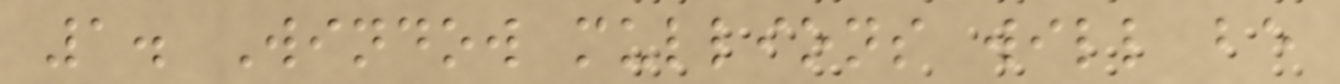1. Window mullions will be
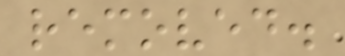removed.
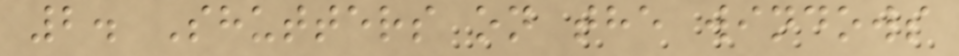2. Shutters on the windows
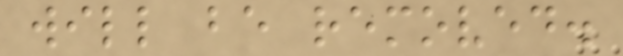will be removed.
